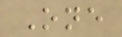One
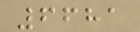6681
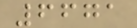6671
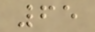65
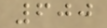600
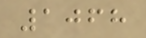1068
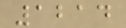1214
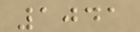1041
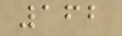162
